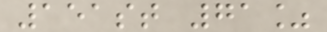151st 71%
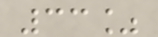33%
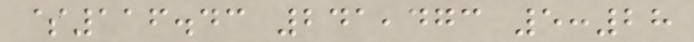$116.43 241,473 5:28
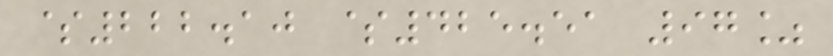$222.10 $425.51 97%
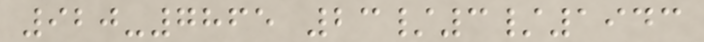920-7865 23/3/1943
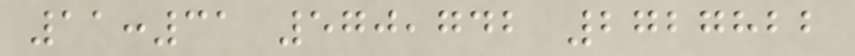11:31 570,742 2727822
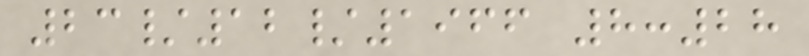23/12/1966 8:28
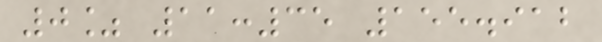0% 11:35 155.912
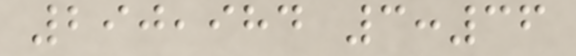290,984 3:36
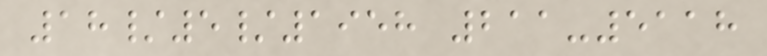18/5/1958 211-5118
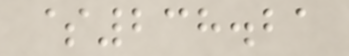$238.21
